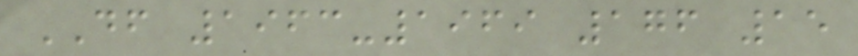DF 1963-1969 176 15
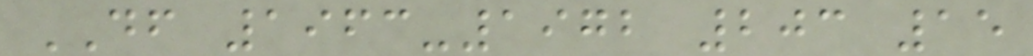DF 1963-1972 203 15
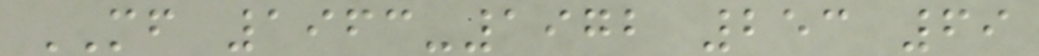MF 1963-1972 253 69
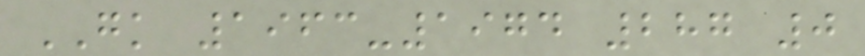GK 1963-1974 287 0
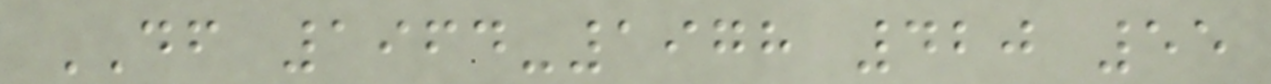DF 1964-1978 420 55
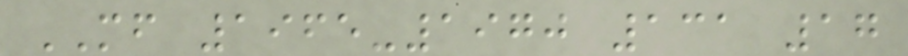MF 1965-1970 131 17
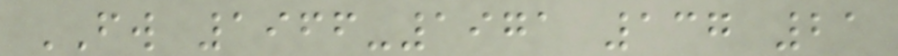FW 1966-1971 137 21
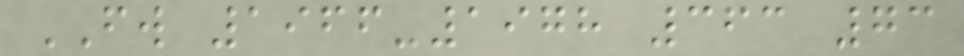FW 1966-1978 363 73
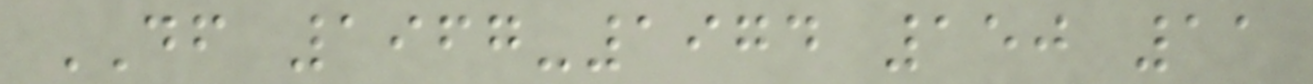DF 1967-1974 150 11
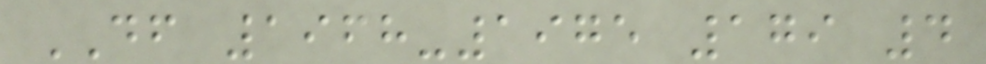DF 1968-1975 179 4
